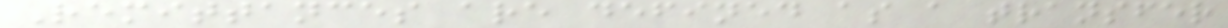Remittances are defined as a transfer
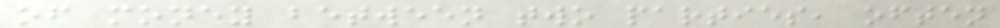of money between two parties, often
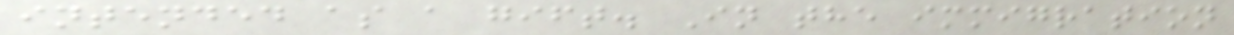intended as a gift. In the immigration
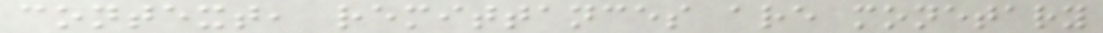context, remittances are monetary
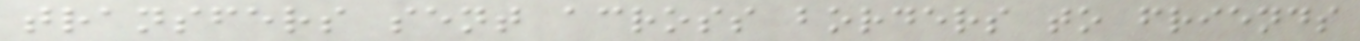transfers sent across borders to friends
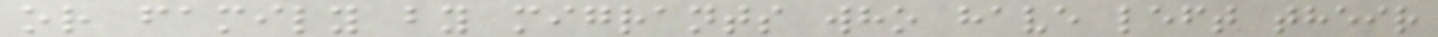or family by migrants who have left their
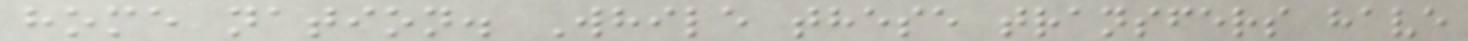home nation. While these transfers have
